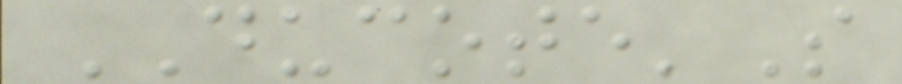DUCOTE'S
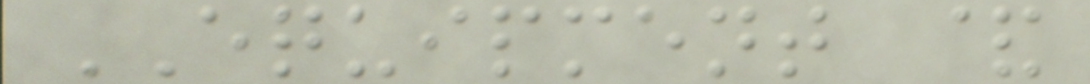EQUIPMENT &
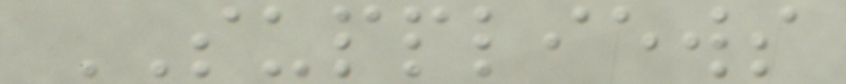SUPPLIEWS
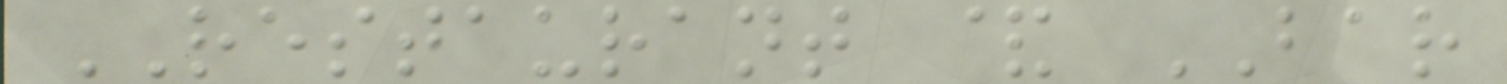RESTAURANT & BAR
